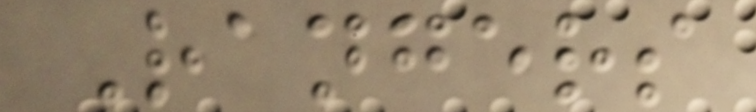Rangers
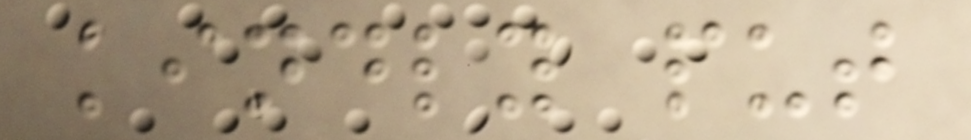kindly put
